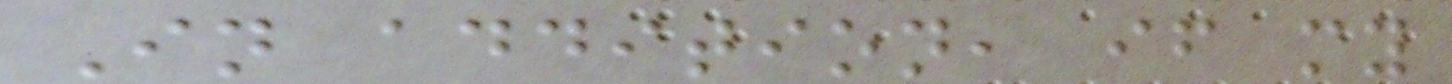In addition, if my
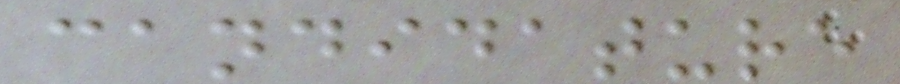candidature
